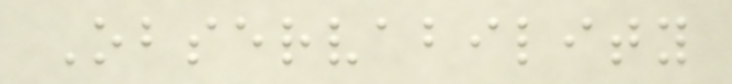Observability
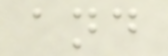and
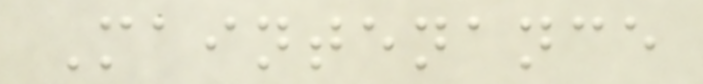Maintenance
